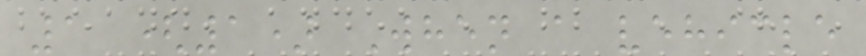1 (1) When a vehicle
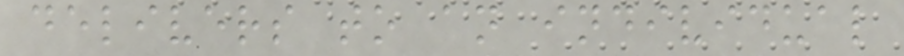delivers to an individual
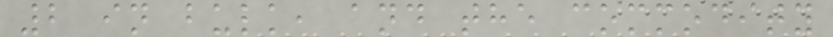2 in bulk, and the commodity
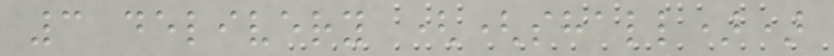3 delivery ((shall))
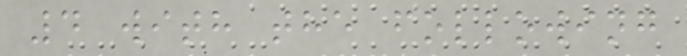4 with the following
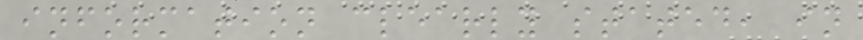information clearly stated, in
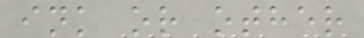ink or other
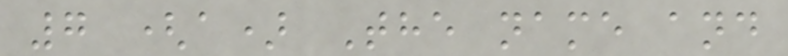7 (a) The name and
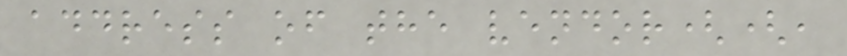address of the vendor((,
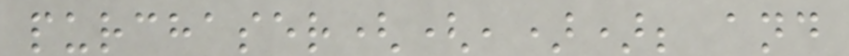purchaser((,)); and
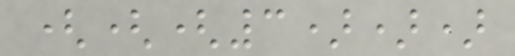(((3)))
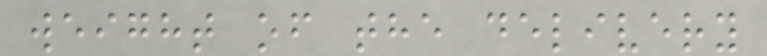weight of the delivery
